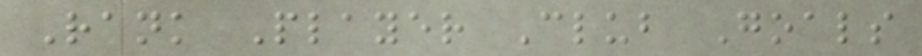Rank Player Club Goals
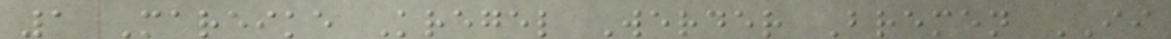1 Mareike Kregel Werder Bremen II
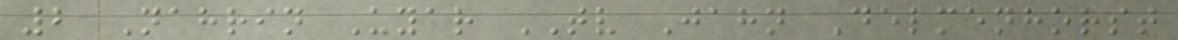2 Nahrin Uyar TV Jahn Delmenhorst
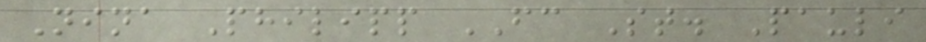Nina Philipp FC St. Pauli
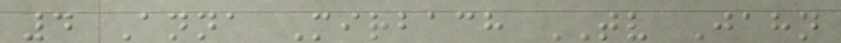4 Anna Mirbach TV Jahn
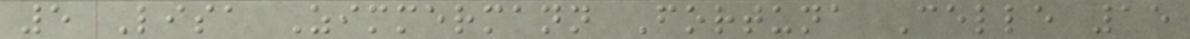5 Lisa Zimmermann Fortuna Celle 15
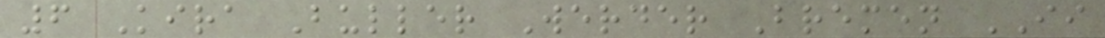6 Kira Buller Werder Bremen II
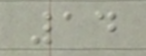14
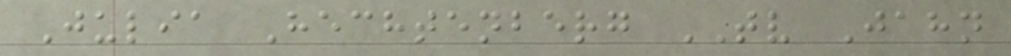Julia Hechtenberg TV Jahn
